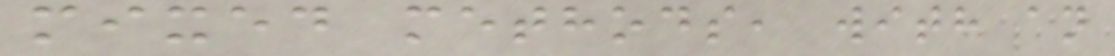mixed methods, with an
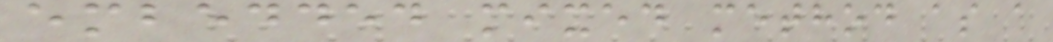embedded mixed method as a
